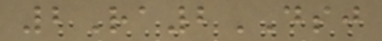2Ra2DSJ
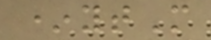*ytM
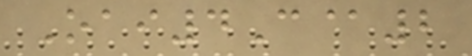Oai4C@2
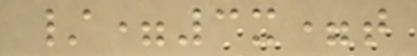/=3x=t
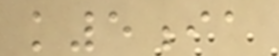k5ia
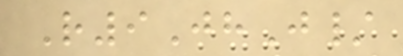R9JhJ/
